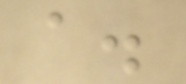a.
